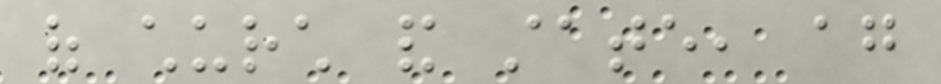of church and state, again
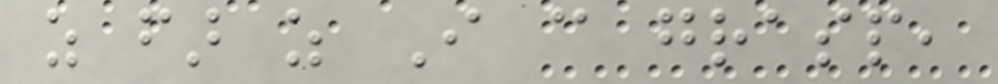as far as I can grasp,
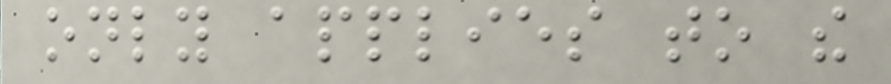only applies to the
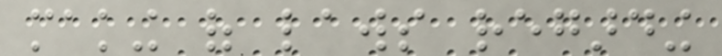making of laws regarding
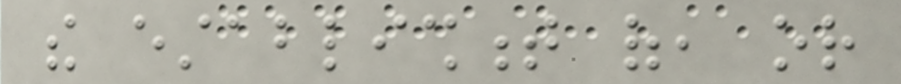the establishment of, or
